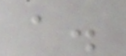a.
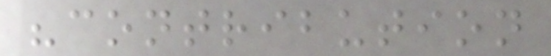"contribution
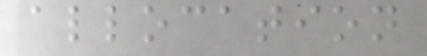allocation
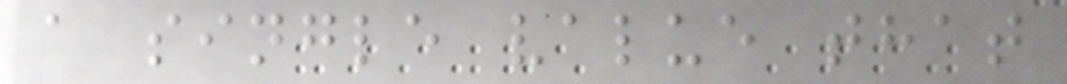a single value that
